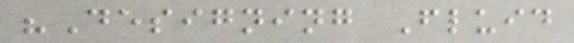"Designing Fluid
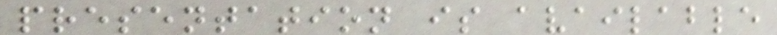presentation is available
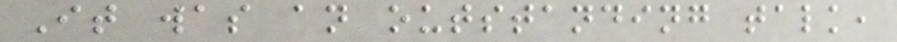It was an outstanding talk,
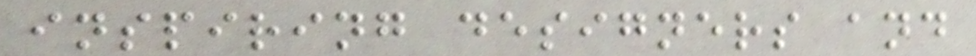inspiring designers and
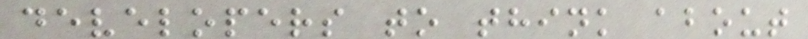developers to think about
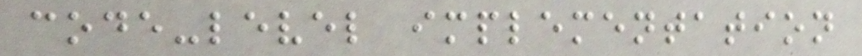code-level implementation
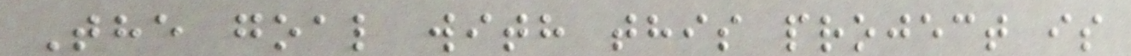The goal with this project is
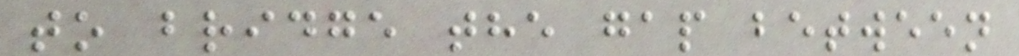to bridge the gap between
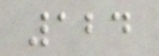124
